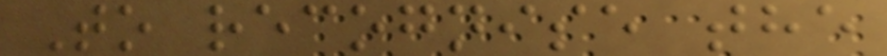To recognise the
